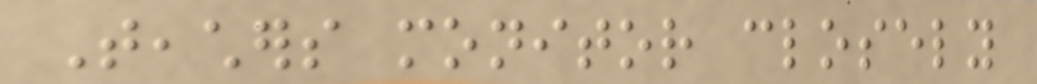Teachers monitor closely
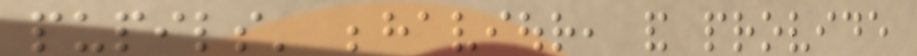pupils' behaviour, and provide
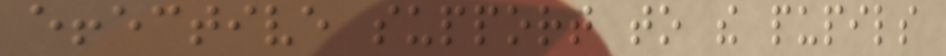effective support to the pupils
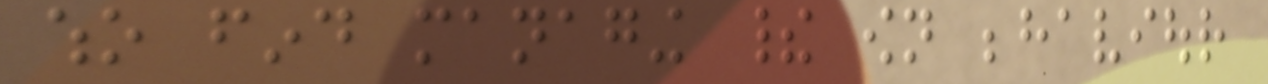who find managing their own behaviour
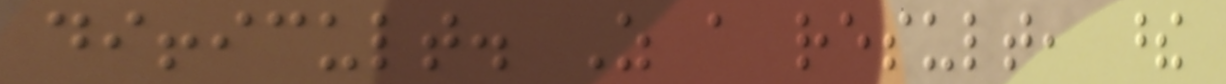difficult. As a result, these
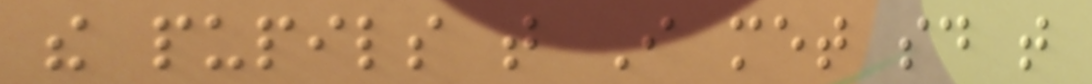the pupils that I met said that
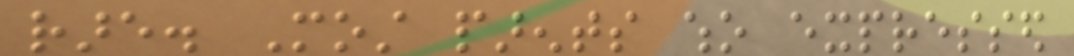rare. Most parents who expressed
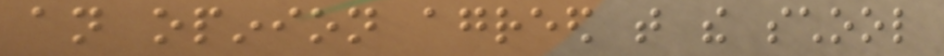an opinion agreed that the school
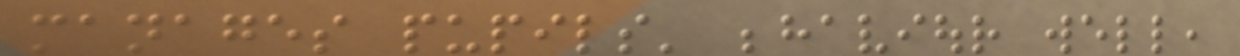manages pupils' behaviour well,
